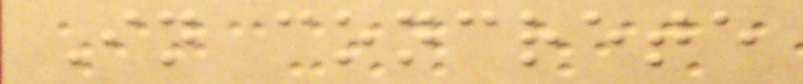In concrete
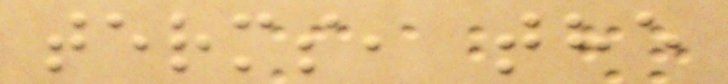terms, the
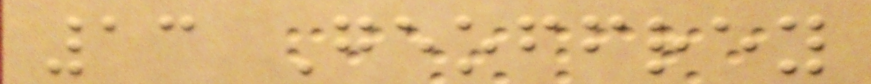13 Geoffrey
